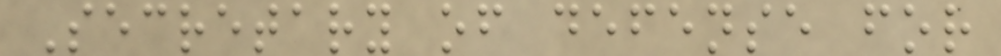Secretary of defense for
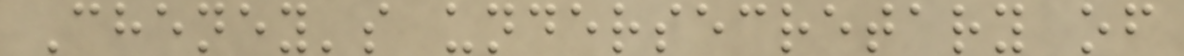Cheney's undersecretary of
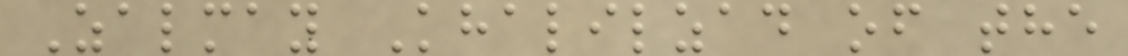Zalmay Khalilzad of the
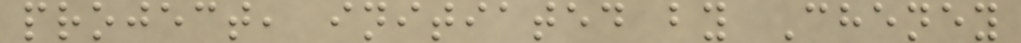project, initiated by Cheney
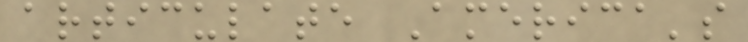articulate America's
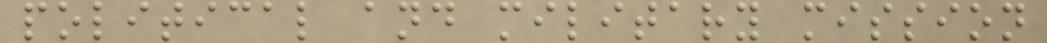political and military mission
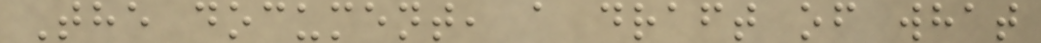The document, a draft of what
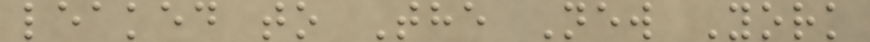leaked to The New York
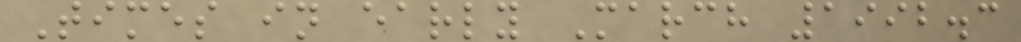Times in early March 1992.3
